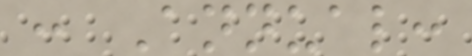: Annual:
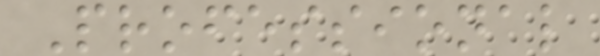Professional
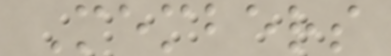Members
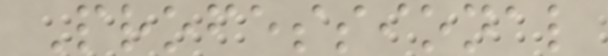Professional
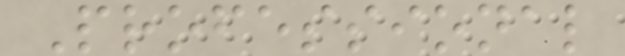Professional
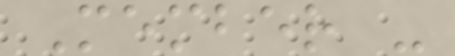Member -
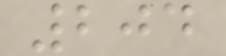204
